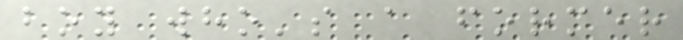boy who's a former
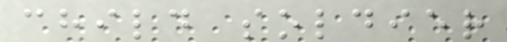child soldier
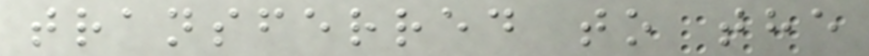transferred to the
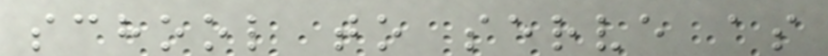school to serve as
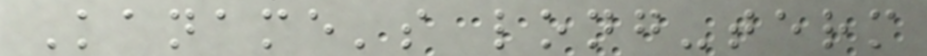Kaname's long-term
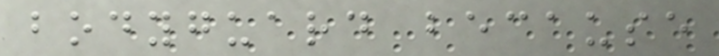bodyguard because
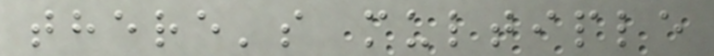there's multiple
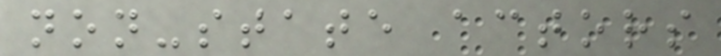non-state actors
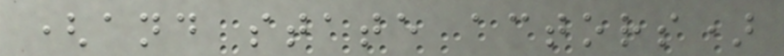(and state actors)
